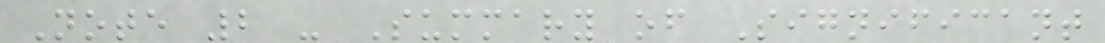Note 2 - Summary of Significant
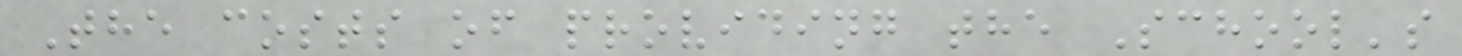The costs of providing the School's
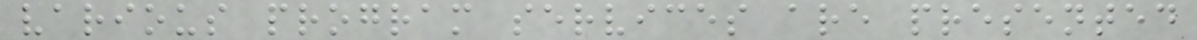various program services are presented
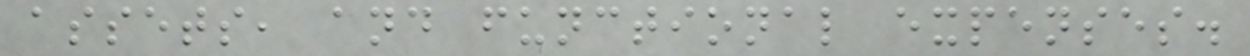assets, and functional expenses.
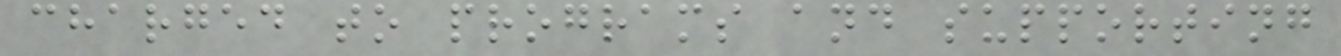charged to programs and supporting
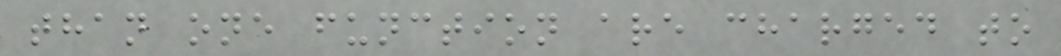than one function are charged to
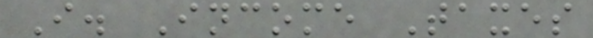I. Income Taxes
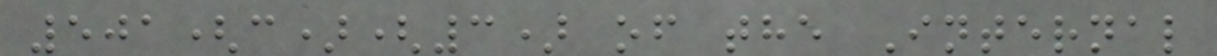501(c)(3) of the Internal
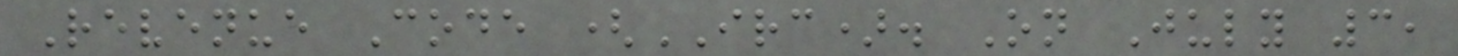Revenue Code (IRC). On July 3,
